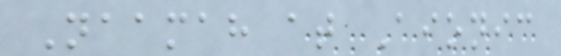Naamah at Aionic
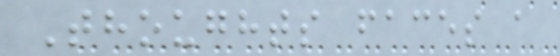Thoughts faces a
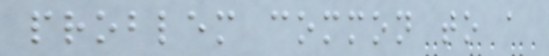problem common to a
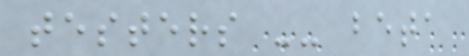testers -- beta
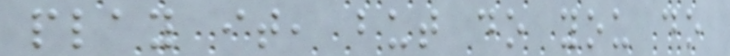play it, but do you do
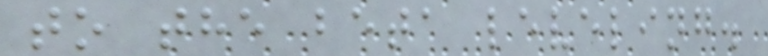to the beta leveling.
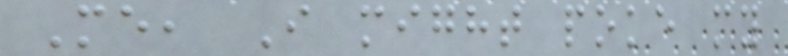Me, I might poke my
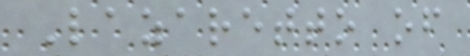Lazaretto of
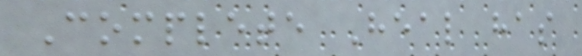Complete Heal has
